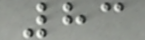83
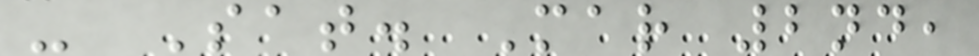- Sat. Mar 2nd,
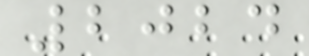2024
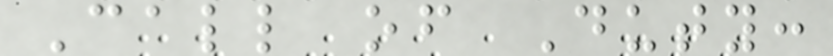Call of Duty:
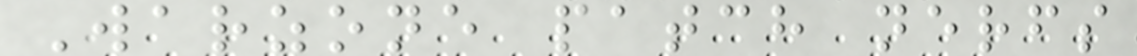Warzone patch nerfs
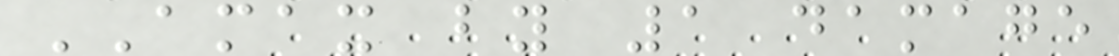AMAX by 1 damage
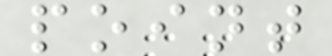point
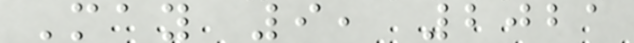May 9, 2021
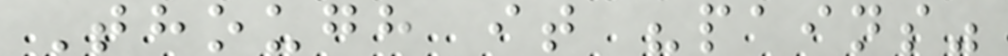Though it "pains"
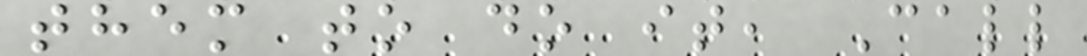them to do it, Call
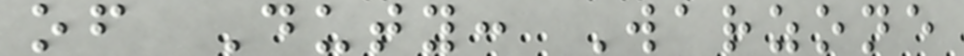of Duty: Warzone
